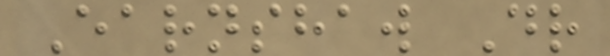Earnshaw Dr
